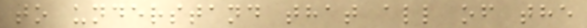to understand that all of the
